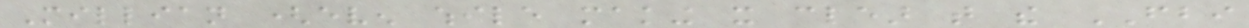Millian (even while making it clear that the FBI
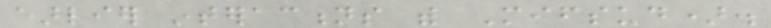earlier interactions with Mifsud).
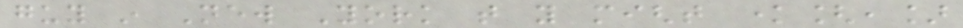guy in New York that you might know[,]
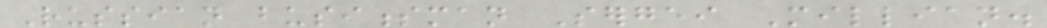Russian businessman Sergei Millian.
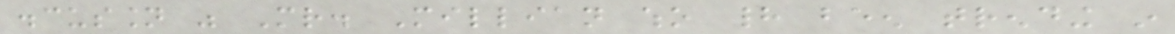discussion was Mr. Millian who had been trending in
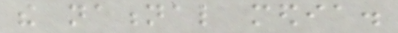the national media.
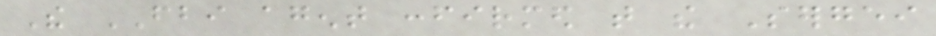The FBI agent confirmed that the Sergei
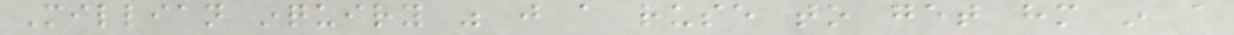Millian inquiry was just a ruse to get him in a
